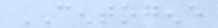CENTOGENE
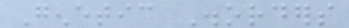Genetic Disorders
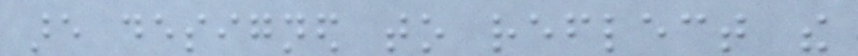are designed to reflect the
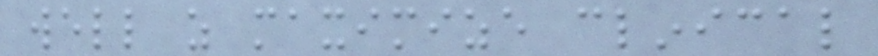well as maximize clinical
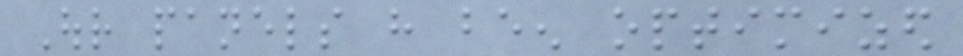Our panels have been optimized
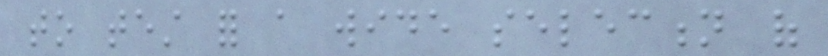to test for a wide selection of
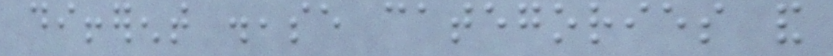different disease categories and
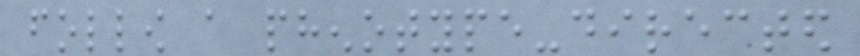follow a phenotype-directed
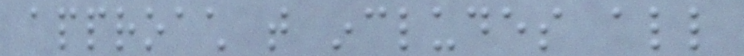approach that includes all
